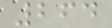264
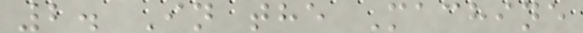2. In the Machine
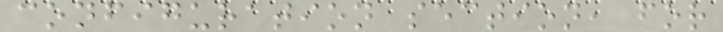configuration section, for
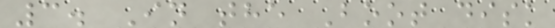3. In the Boot disk
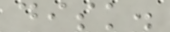disk.
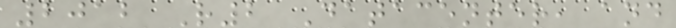2012 R2 Datacenter, and
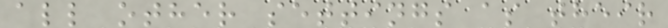all other settings as their
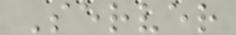Server
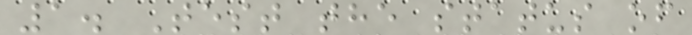1. Test the status of
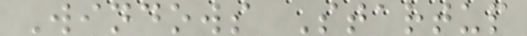Windows Startup
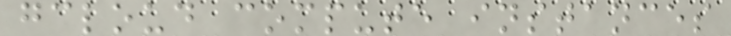gcloud compute instances
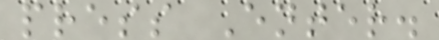press Enter.
